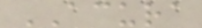ACURA
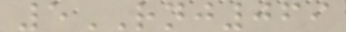5RNJ069
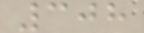308
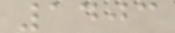1403
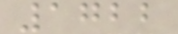1722
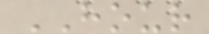HOUR
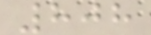808
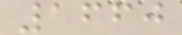1660
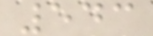543
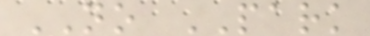NO PARK
